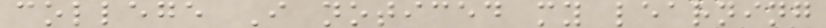college I noticed my learning
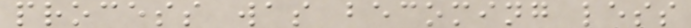process was becoming less
